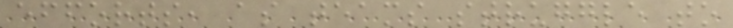efforts, as teams struggle to
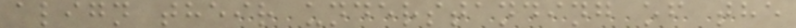align their understanding of the
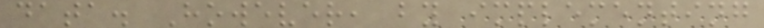data. However, by implementing
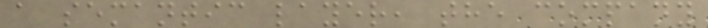a semantic layer, the company
